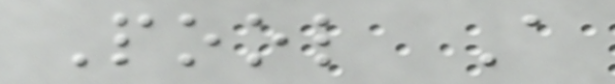Pool A
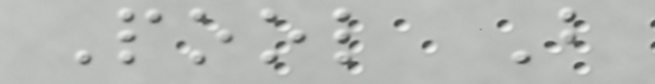Pool B
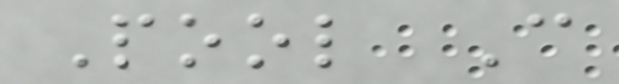Pool C
